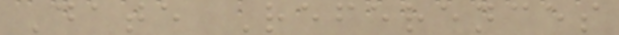Date References
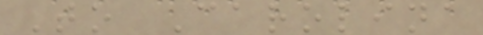To Carolina
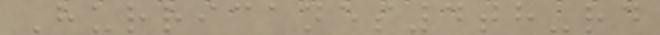Hurricanes4th-rd
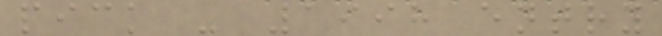pick - 1998 entry
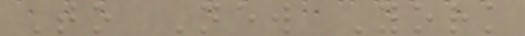To New York
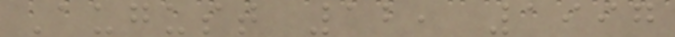August 12, 1997
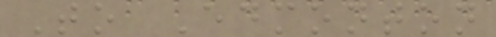To Edmonton
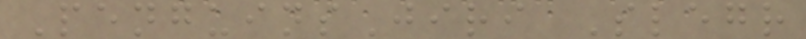PenguinsJiri Slegr
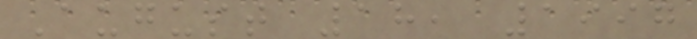August 18, 1997
